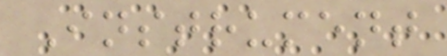Instrument
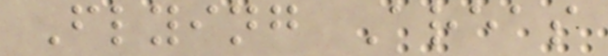Flying Areas
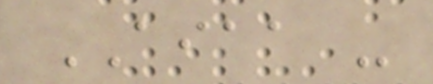AIAA -
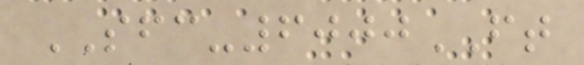SFC-6000FT
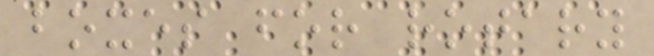boxes for rotary
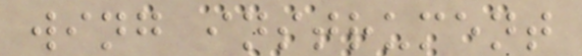wing instrument
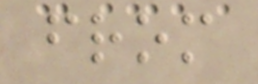from
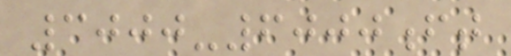3000-6000ft
